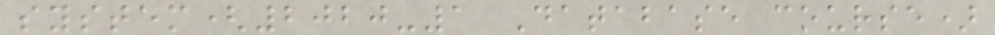system(2020-1 Database course)
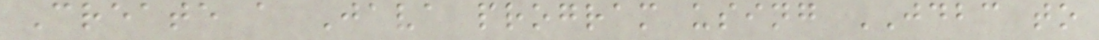Create a Java program using JDBC to
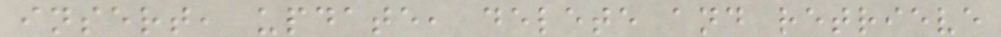insert, update, delete and retrieve
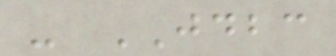- JDBC
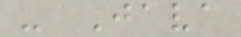- Java
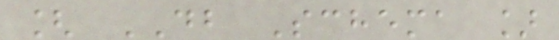[ DB Schema ]
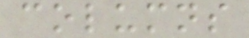columns
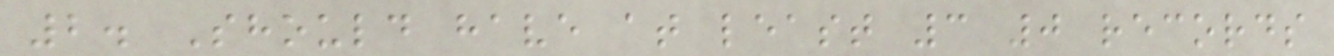2. Should have at least 3 0 records
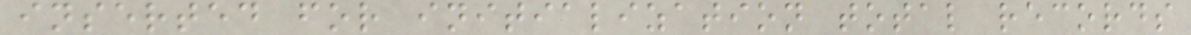inserted for initialization total records
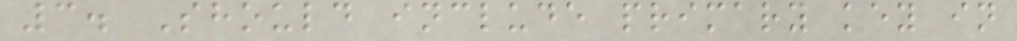3. Should include primary key in
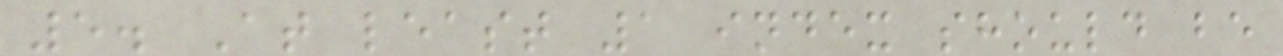5. At least 1 index should be
